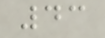43
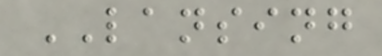LANSING
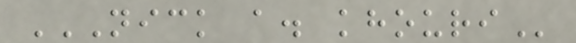NICK A. KHOURI
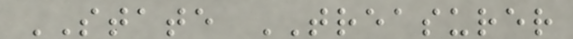STATE TREASURER
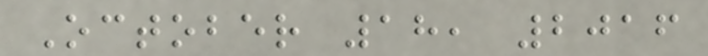October 18, 2016
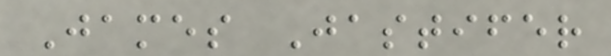James Jastifer
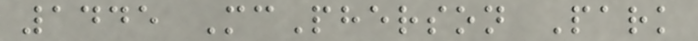1445 McPherson Park
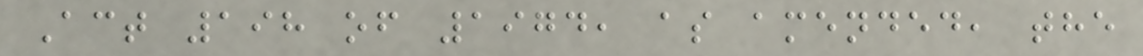Act 198 of 1974, as amended, the
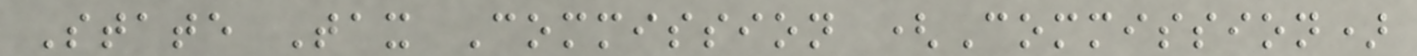State Tax Commission (Commission)
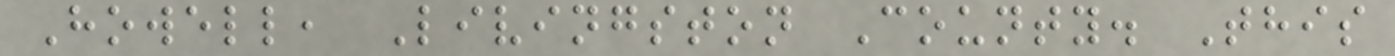Howell, Livingston County. This
